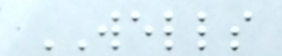WELLS
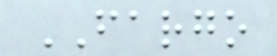FARGO
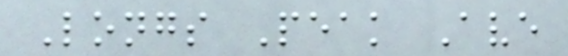Longs Peak Ave
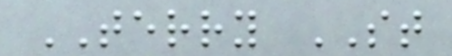TERRY ST
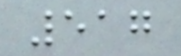517
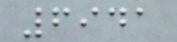6941
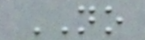NO
